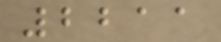2211
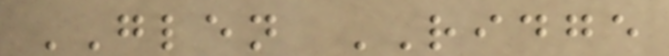GLEN RIDGE
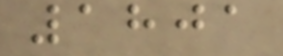1801
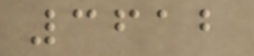3612
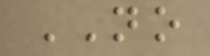NO
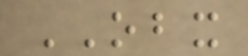OBX
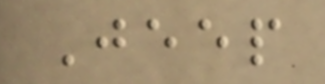Jeep
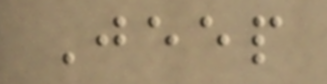Jeep
